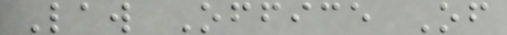Law Office Of
